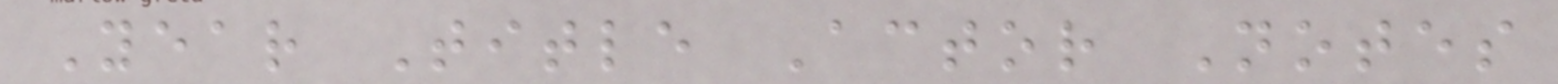Year Title Actor Notes
